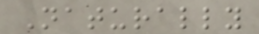Naturally
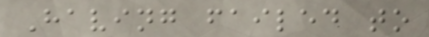Having failed to
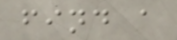find a
